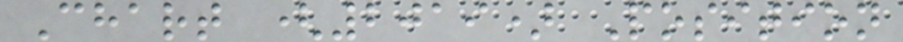Chart (2019) Position
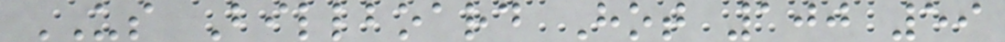US Billboard Hot 100 59
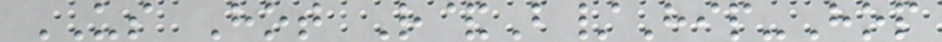US Hot R&B/Hip-Hop
